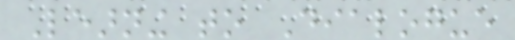Learning to Dialogue
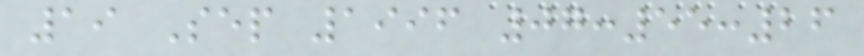19 Sep 1996 07:55:26
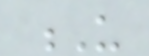U
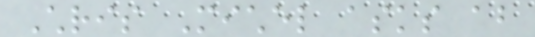Chris Michel asks about
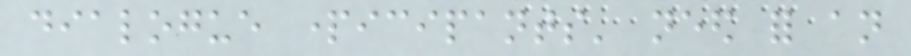dialogue participants' need for an
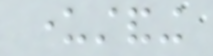understanding
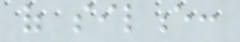of silence:
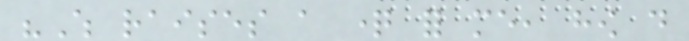"Which raises a question for me, how do
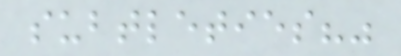subtleties?"
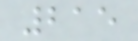215
